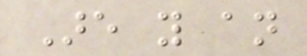Are you an
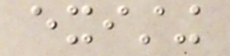existing
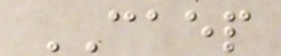CAEP
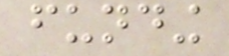funding
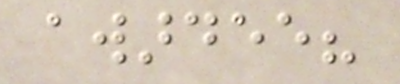awardee?
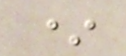*
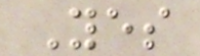Yes
